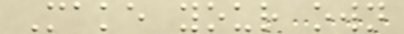Make your own
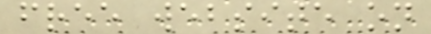free website on
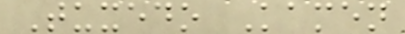Tuxedo Kamen
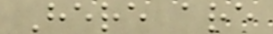Here are
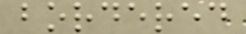bordered
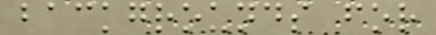backgrounds for
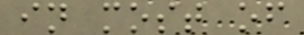in most of
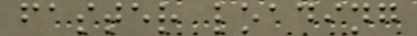faster loading
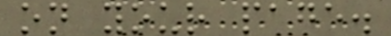on your page.
